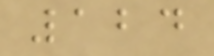124
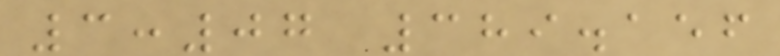3:07 389.156
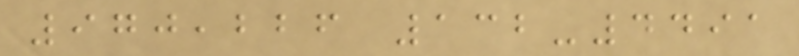970,226 132-4491
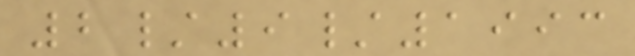2/9/1993
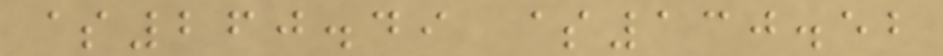$260.49 $130.52
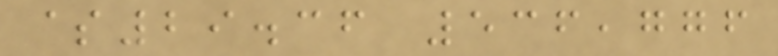$29.36 536,776
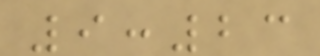9:23
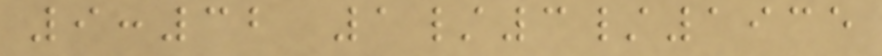9:32 1/3/1935
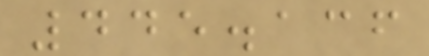445.136
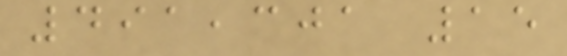491,301 15
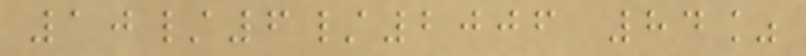10/6/2006 84%
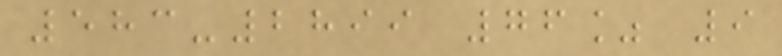583-2899 76% 9
